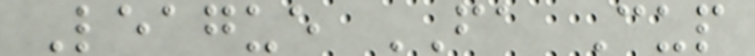League FA Cup
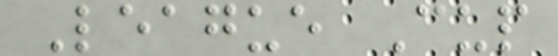League Cup
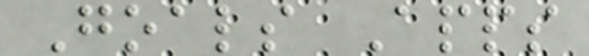Goals Apps
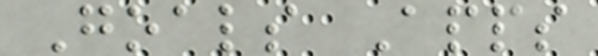Goals Apps
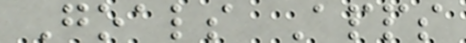Goals Apps
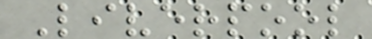Liverpool
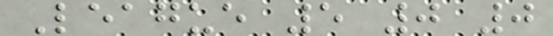League 5 0 0
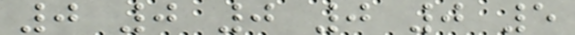0 0 0 0 0 5
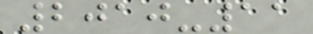2010-11
